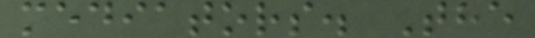mediators. The
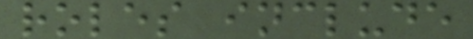roles include
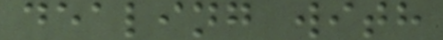dealing with
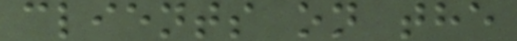clients on the
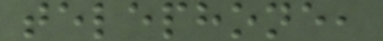telephone,
